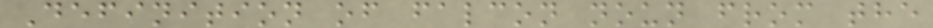Definition of falcon noun from the
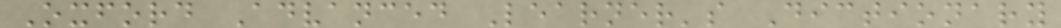Oxford Advanced Learner's Dictionary
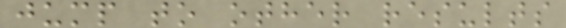jump to other results
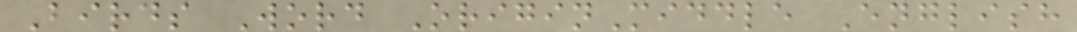Birds Word OriginMiddle English
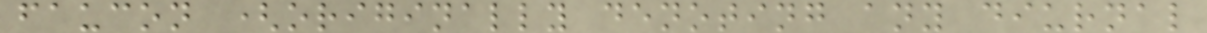faucon (originally denoting any diurnal
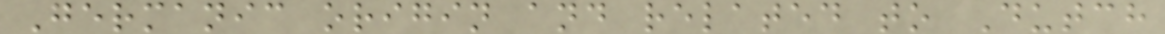Germanic origin and related to Dutch
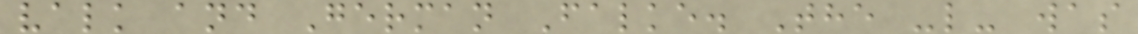valk and German Falke. The -l- was
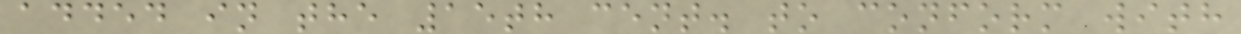added in the 15th cent. to conform with
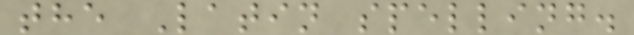the Latin spelling.
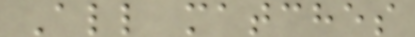All matches
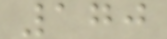170
